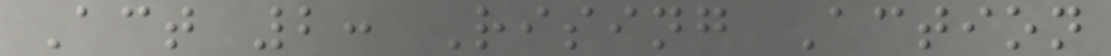Act 2: Rising Action
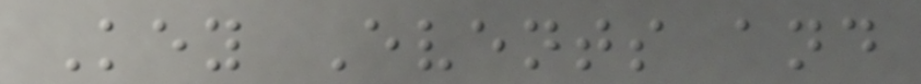Key Events and
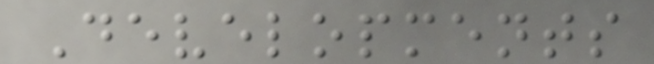Developments
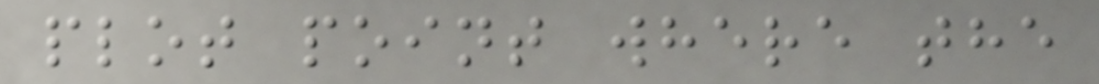plot point where the
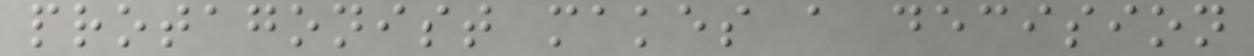protagonist makes a decision
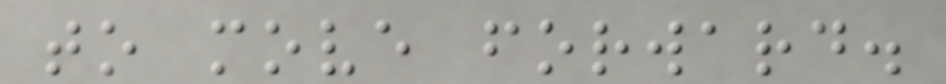to move forward.
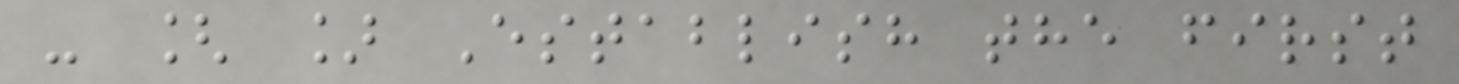- [ ] Establish the first
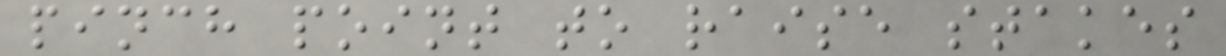pinch point to raise stakes
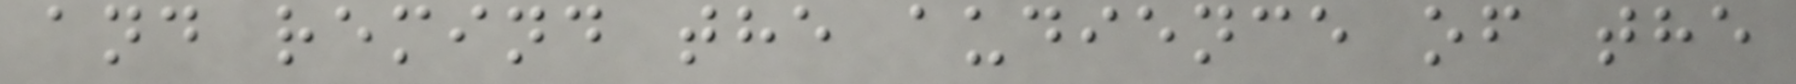and remind the audience of the
